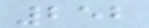252
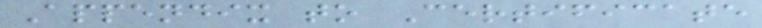Appendix to Certificate
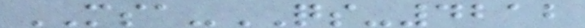MSA-QS-4212
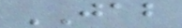JAB
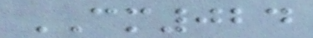CM024
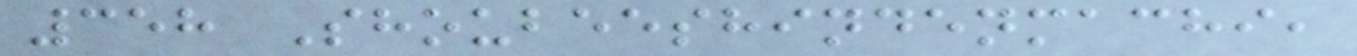358 Shoubeeshindenmachi,
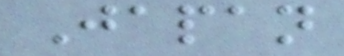Japan
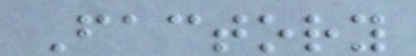Factory
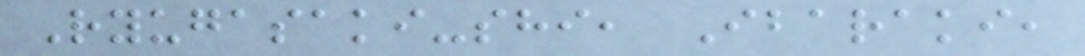Ryugasaki-shi, Ibaraki,
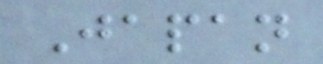Japan
